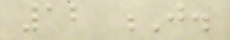12 J.
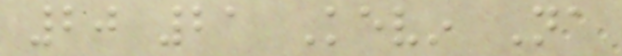20 21 Kevin Na
